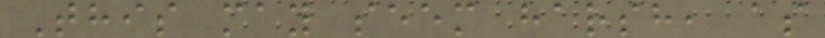This may seem harsh, as
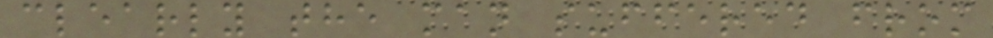clearly the man suffered from
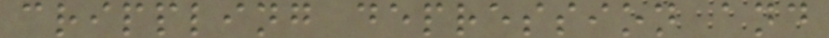crippling depression and
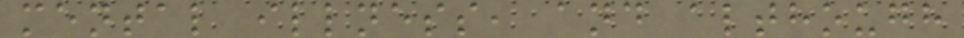mental illness, and although
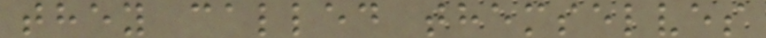they called themselves
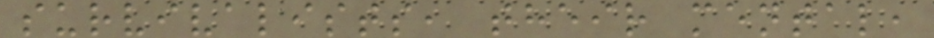survivalists, their mental,
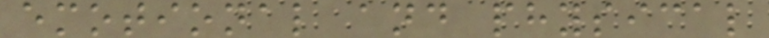emotional and physical
